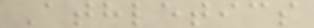Athletics
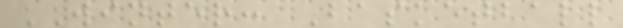WINTER: Basketball
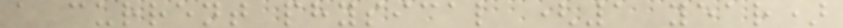a current physical (1 year)
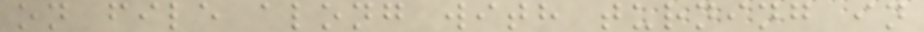on file along with turning in
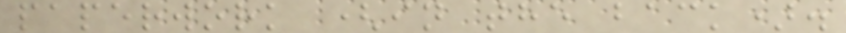paperwork (in the back).
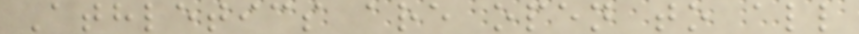Athletics are open to all
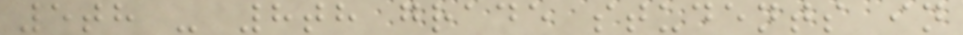5th - 8th grade students in
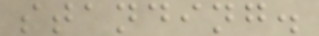standing.
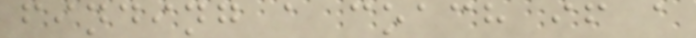finding a coach if a
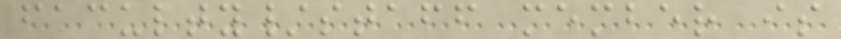faculty/staff member is
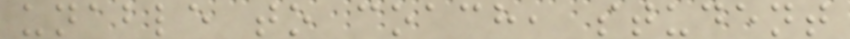unable to coach, student
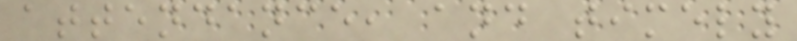attendance, and timely
